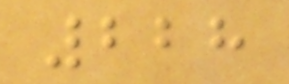228
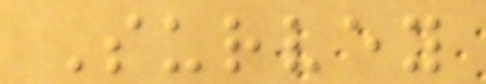Survey
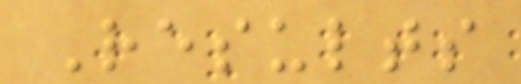Results
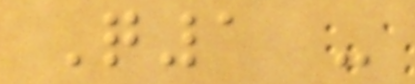Q1 -
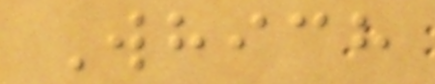Which
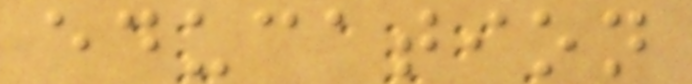education
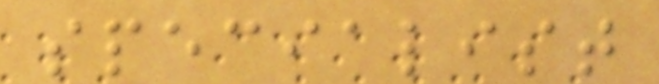specialist
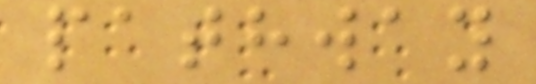pathway
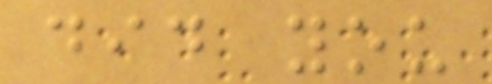did you
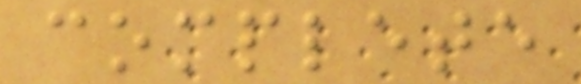complete
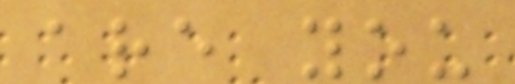are you
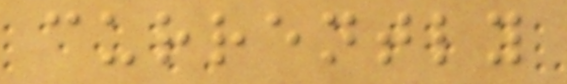currently
